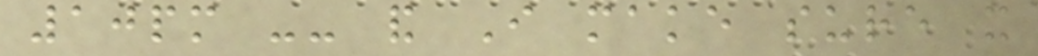10pm -- and I make sure it
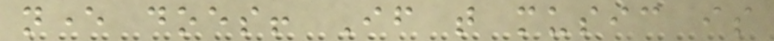never does! If that music is
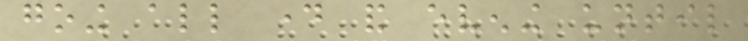going all day and evening until
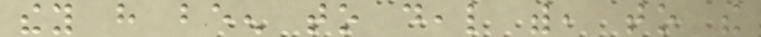they have been to deal with, to the
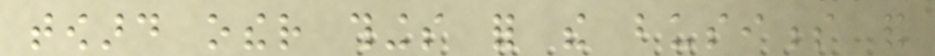toward other things for the business and
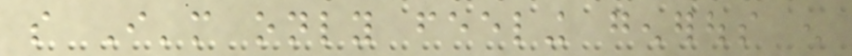so I'm only feeling generous enough
